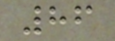86
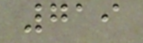719
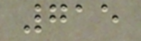715
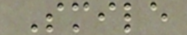Smile
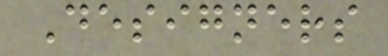Designers
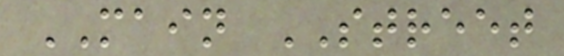MAIN STREET
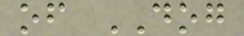of DOG
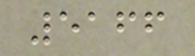5166
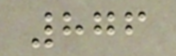876
